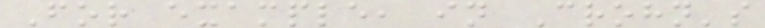For example, in Crohn's
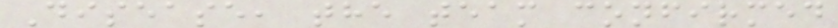Disease, the team confirmed
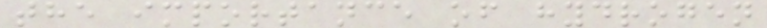the importance of hydrogen
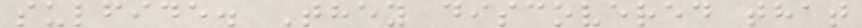sulfide. They discovered that
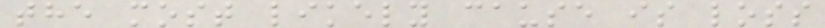the most likely cause is loss
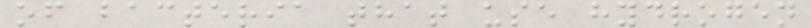of bacteria that use hydrogen
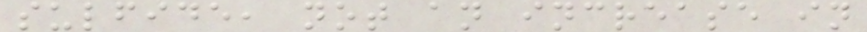sulfide, not an increase in
